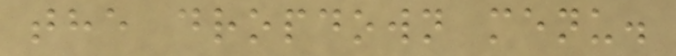the dropdown menu.
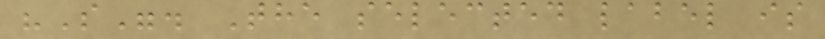"S". The selected label is
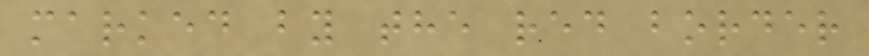marked by the red border
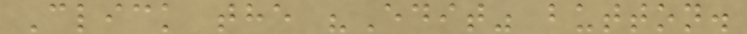Click the "Edit" button.
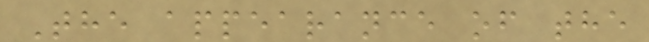The appearance of the
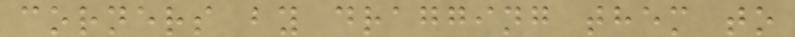corners by dragging them to
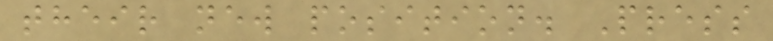their new position. Press
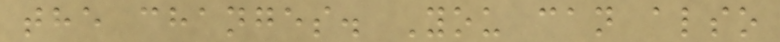the changes. You can also
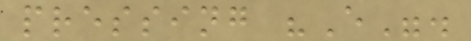pressing "E".
